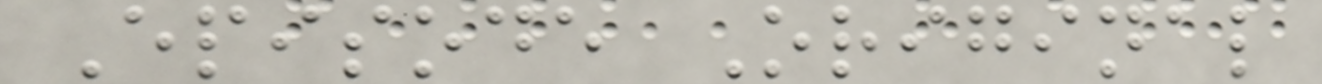Episode Original
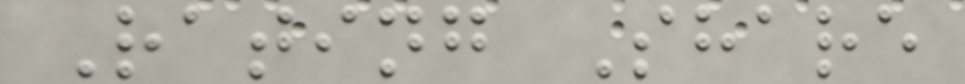Rating Share
